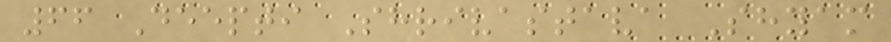66 Deepti Shrivastava Shyam
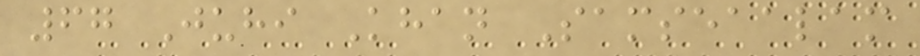67 Juhi Khan Samseaalam
